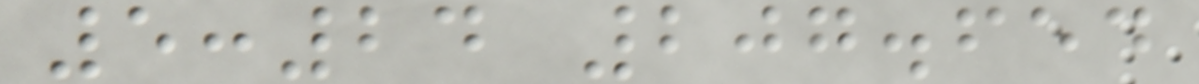5:24 207.654
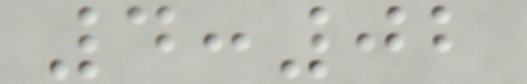4:02
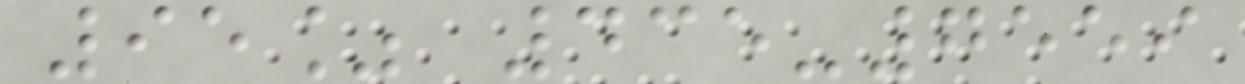95% 435-7559
